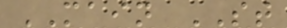MAIN ST
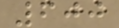600
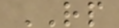RP
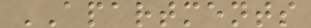APARTMENTS
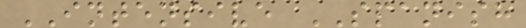INTENSIVE SPANISH
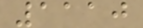1110
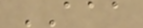AAA
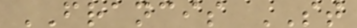FRANCIS ST
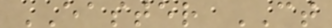EASTER CT
